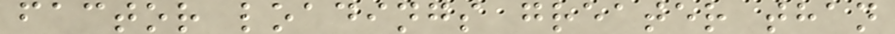factor loadings greater than
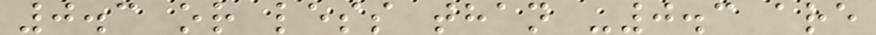0.3 or less than -0.3 are
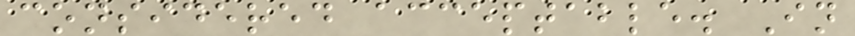considered acceptable. In
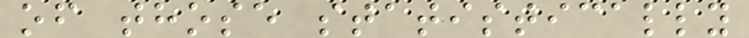of those statistically
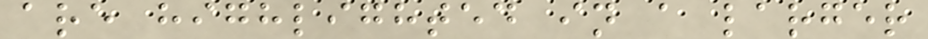are highlighted in a larger
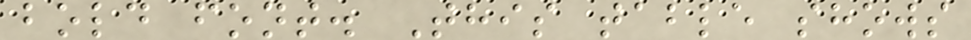bold font. This table shows
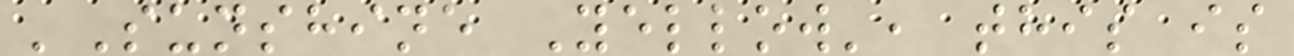'Sunshine Yellow', this is
